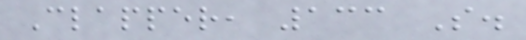Clapper, 133 S.
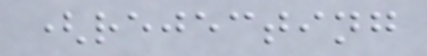(rejecting
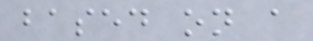based on a
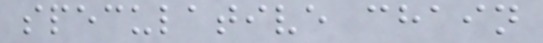speculative chain
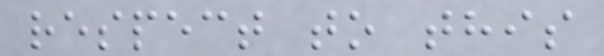respect to this
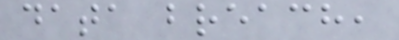data breach,
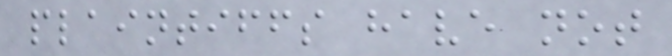plaintiffs have not
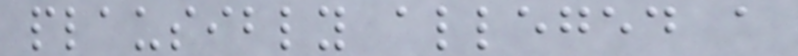plausibly alleged a
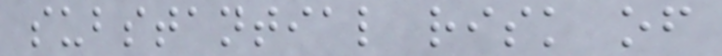substantial risk of
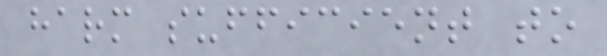harm sufficient to
